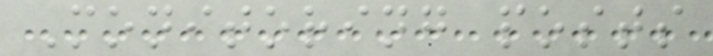Monitoring posts
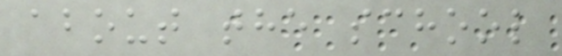about the school
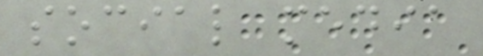social media
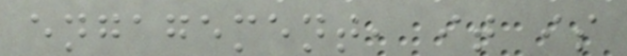engagement, it is
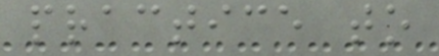practice to
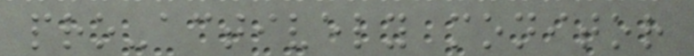pro-actively monitor
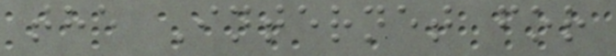the Internet for
